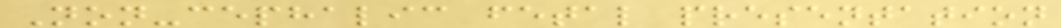Non-cephalic fetal presentation
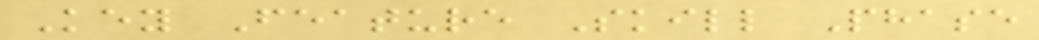Key Feature Skill Phase
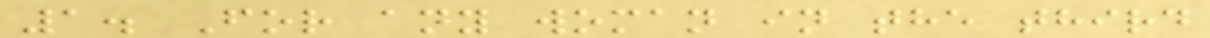1. For any woman in the third
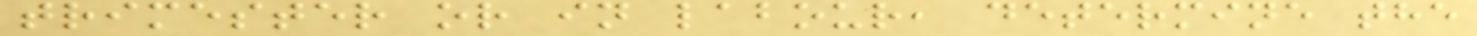trimester or in labour, determine the
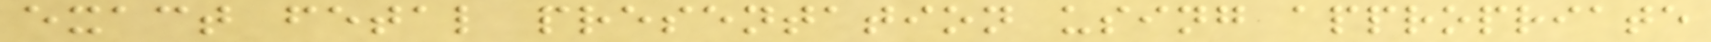exact fetal presentation using appropriate
